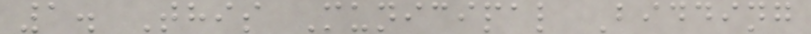1. This Municipal Bidding
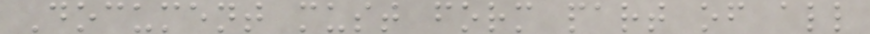Document must form part of all
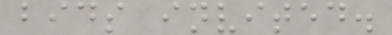bids invited.
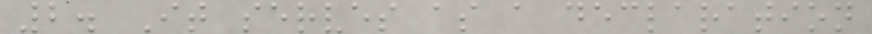2. It serves as a declaration
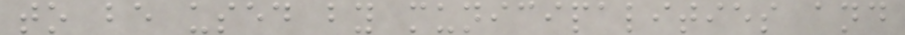to be used by municipalities and
